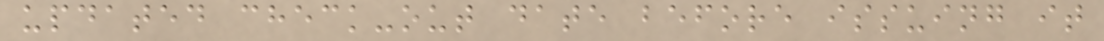updated check-out date before issuing it
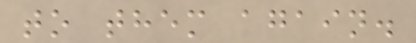to them again.
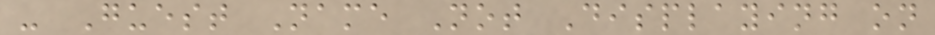- Guest Name Not Displaying on
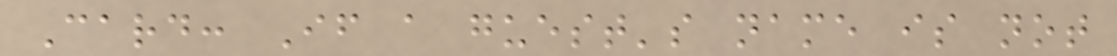Card: If a guest's name is not
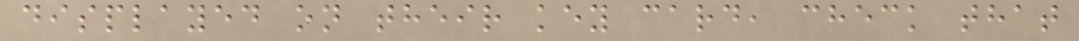displayed on their key card, check that
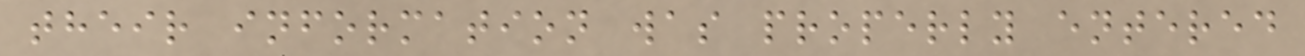their information was properly entered
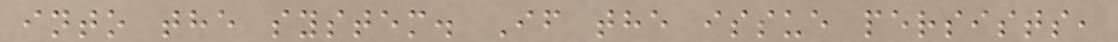into the system. If the issue persists,
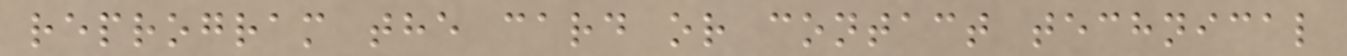reprogram the card or contact technical
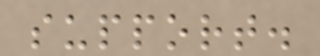support.
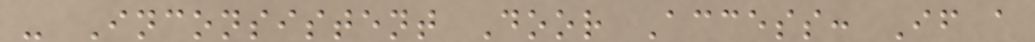- Inconsistent Door Access: If a
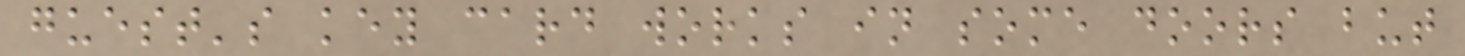guest's key card works in some doors but
